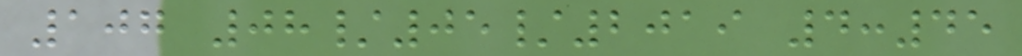107 08/05/2019 4:45
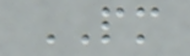PM
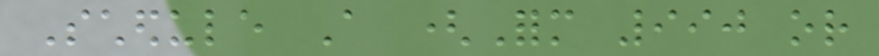Schedule A (Form 990 or
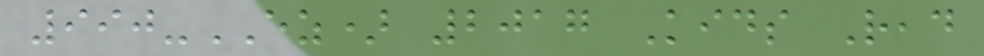990-EZ) 2017 Kids Read
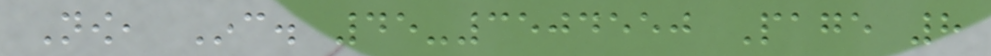Now, Inc. 45-3504550 Page 8
